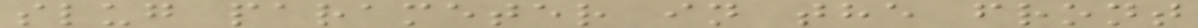slug parameter in the front
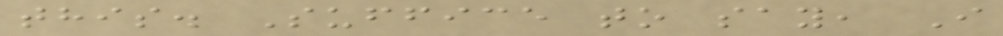this. Suffice to say, I
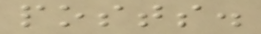posts.
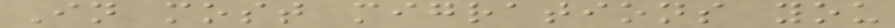In most migrations you
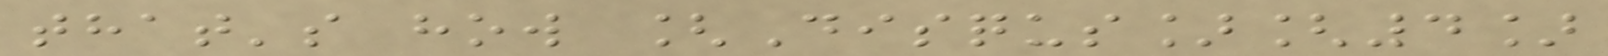that's how [Disqus][4]
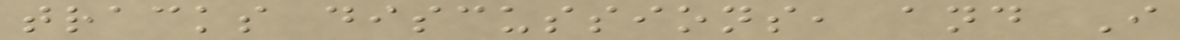tracks discussions, and I
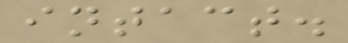intact.
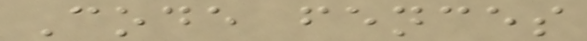Code fences
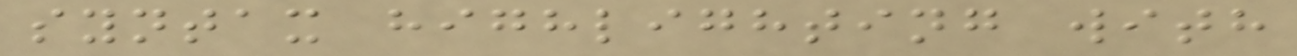syntax highlighting with
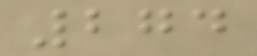274
